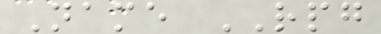Name RPG
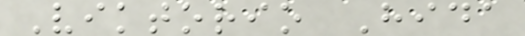Viktorio Hida
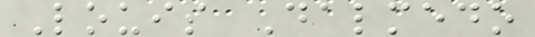Louis Dalmedo
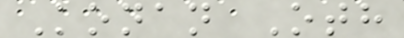Konan Oth
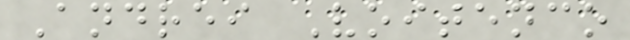Andrei Voitenco
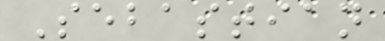Sebastian
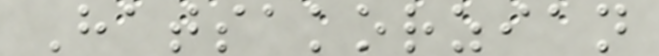Hatsakorzian
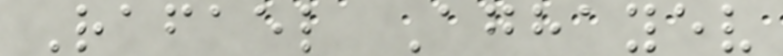Rafael Aghayev
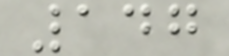147
